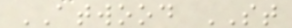ATWOOD ST
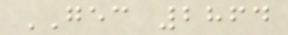GEC 2864
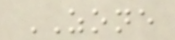ZONE
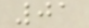01
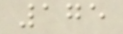175
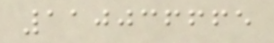110036665
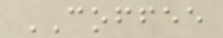COFFEE
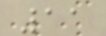11
